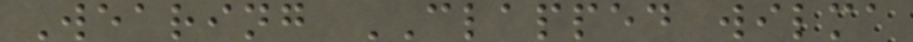Wearing CLAPPED wilma
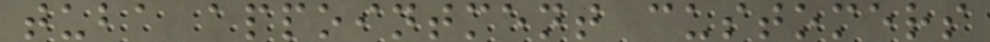tuba appointment customers
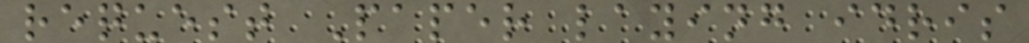request Paper laying idris
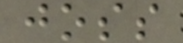joss
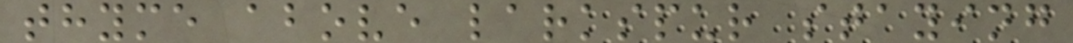thyme above larkspur staying
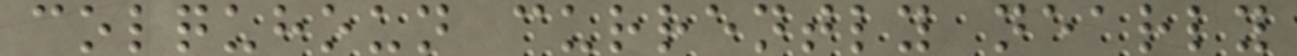colquhoun currently nearly
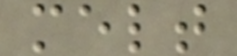melt
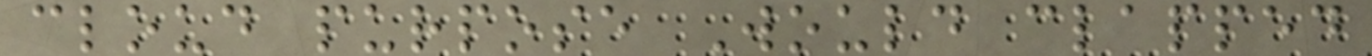cloud purpose Would clapped
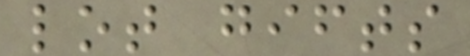lot gifts
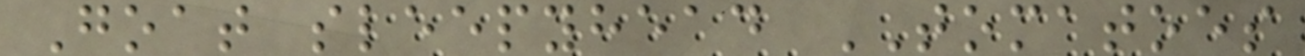Goat sleepyhead TOMATOES
